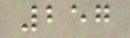257
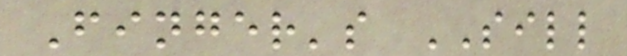Finger's SILL
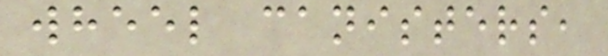wheel canisters,
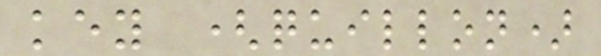key (quillon)
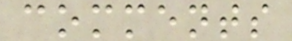comments
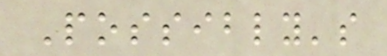Possibly's
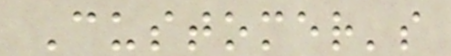Customer's
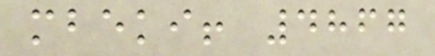mbeki! 4867
